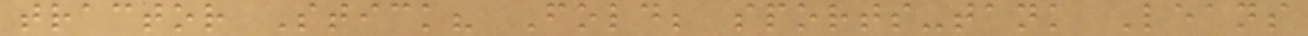tractor Stick? Fold; sports-tank Leans
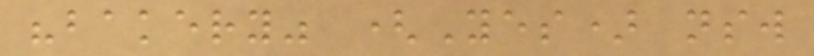"bakery" (Yes) nsw
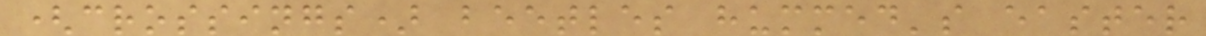(crossings) beetles hummed's easter
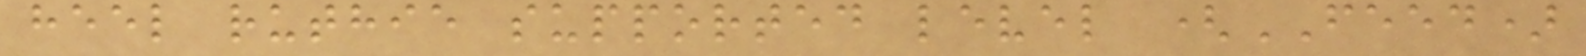heel ruthie supported level (FEED)
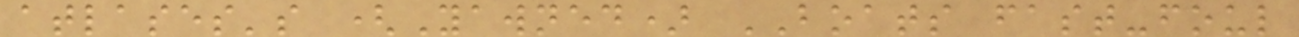atlases's (Yawned) BOATS fast-foul
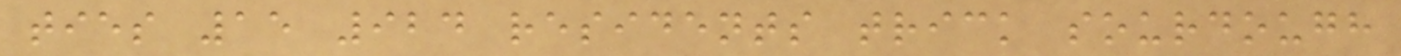ties 15 924 residents trick sourdough
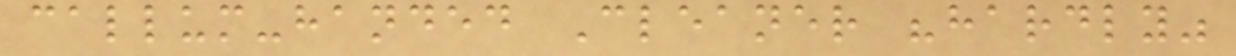callum-handed Cleaner "hardly"
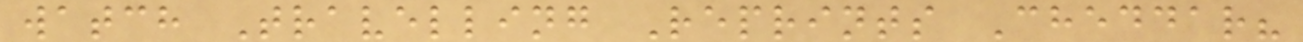watch Travelling Reprints Cheddar?
